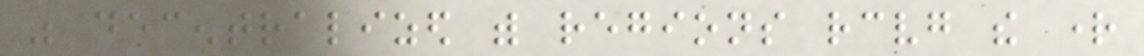was decentralized with regions receiving the right
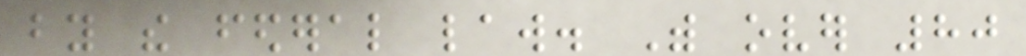by the federal law. With over 80
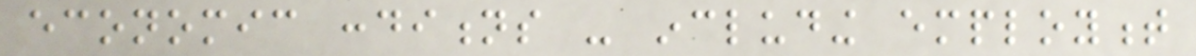economic conditions - including employment
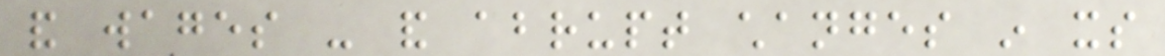and wages - and abrupt changes in its
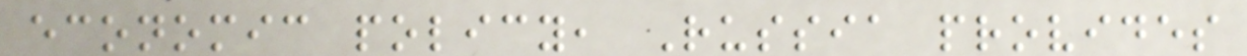economic policy, Russia provides
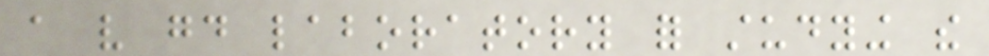a very good laboratory for studying the
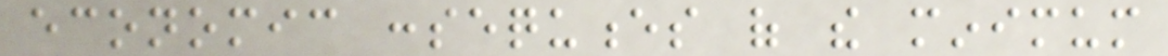economic consequences of the minimum
